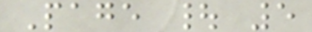Page | 5
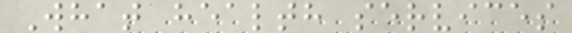What health services
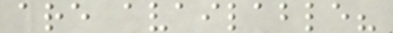are available?
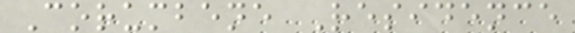Corumbene Residence
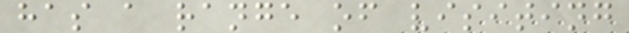has a range of visiting
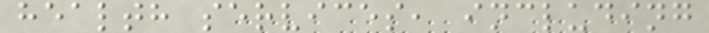health services, including
